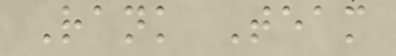Rank Team
